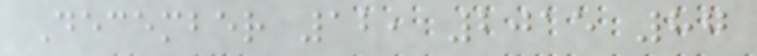December 12, 2015 87
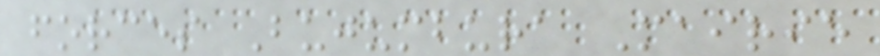forces Bujumbura Mairie
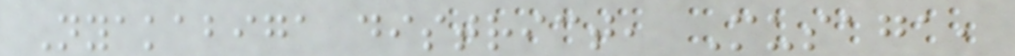Nyakabiga district, Musaga,
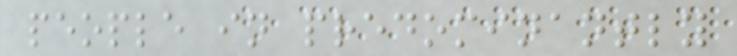people in predominantly
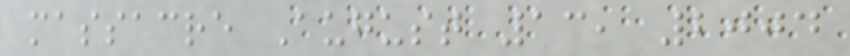massacre August 13, 2004
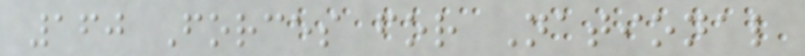160 Forces for National
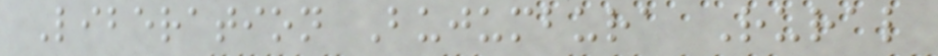Liberation Bujumbura Rural
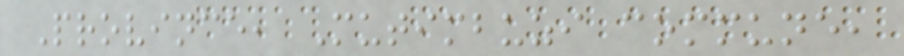Province, Mutimbuzi commune,
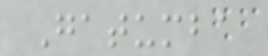Gatumba
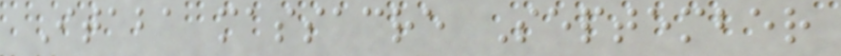Itaba massacre September
